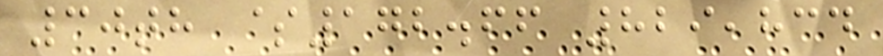30th $172.66 829,834
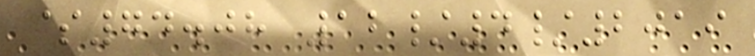$74.08 12/4/2019
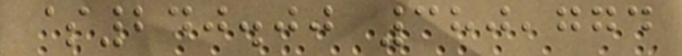$240.00 380,774
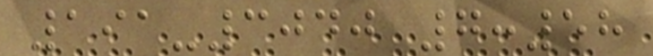191-3040 7:58
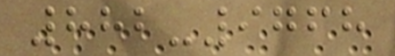882-9768
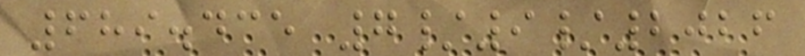689.435 7/9/2026
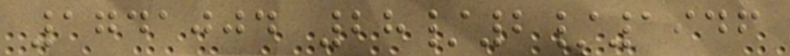1741004 28/2/1946
